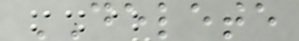DELETE
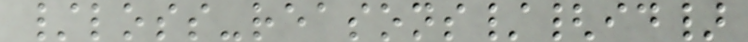/loss-reasons/{id}
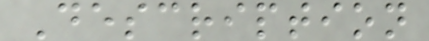Description
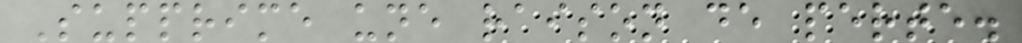Supprime une raison de perte.
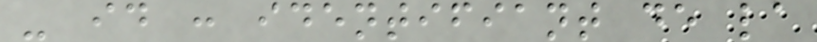- id : identifiant de la
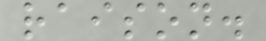raison.
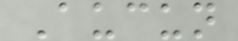Aucun
